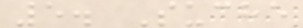5. Suche
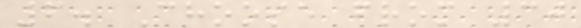6. Choose from 30
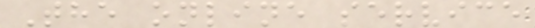The online service
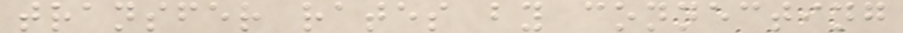transfer rates by connecting
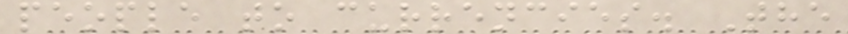people to currencies. The
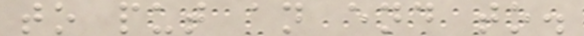to put an end to.
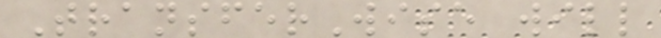TransferWise will
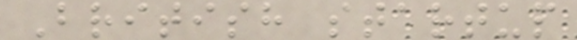British startup
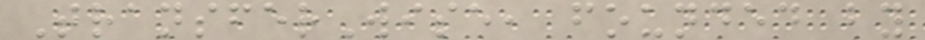TransferWise, founded by
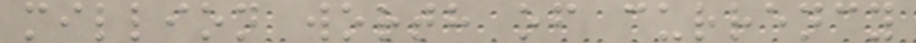million worth of currency
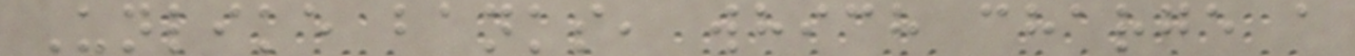Unlike banks, which charge a
